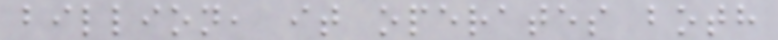billion, it operates both
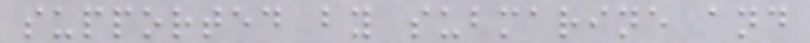supported by submarine and
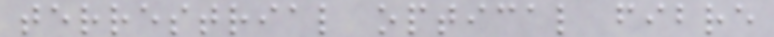terrestrial optical fibre
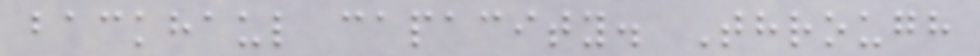backhaul capacity. Through
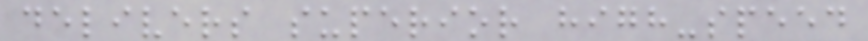delivers superior high-speed
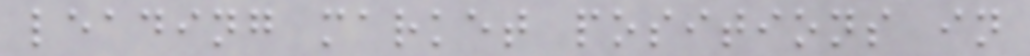leading market positions in
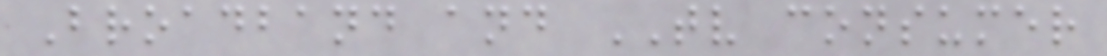Broadband and TV consumer
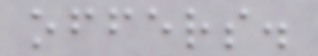offers.
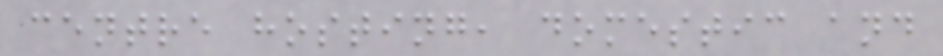centre hosting, domestic and
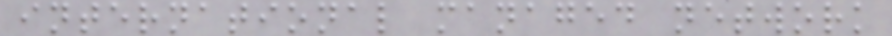international managed network
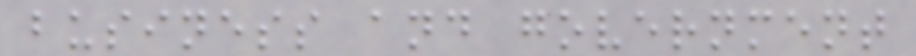business and government
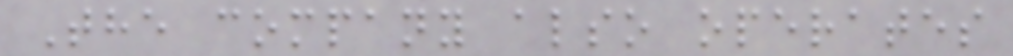The company also operates
